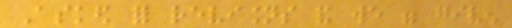Asked for revisions and we were given
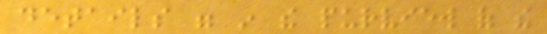details were in the purview of the
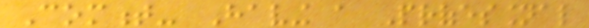Comment- Having a Professional
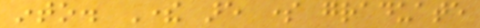into. There are some graduate
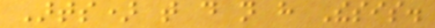Arts) that do not have Thesis.
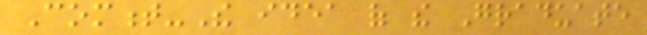Comment-The idea of the Graduate
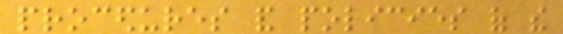procedures and policies of the
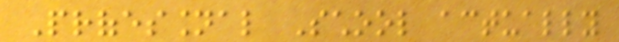Professional School actually
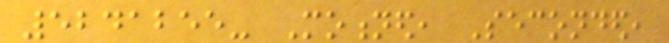5241255- Motioned, Seconded,
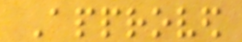Approved
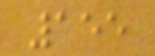155
